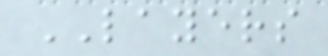LAYERS
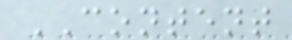CONTENT
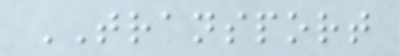TRANSPORT
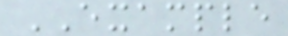EXAMPLE
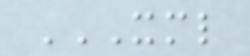XML
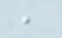,
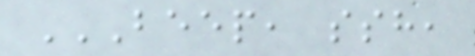BEEP, SSH,
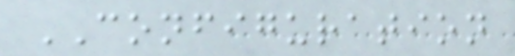CONFIGURATION
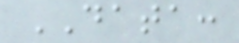DATA:
